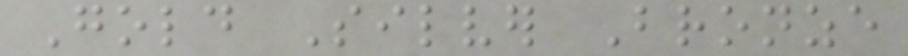Gold Silver Bronze
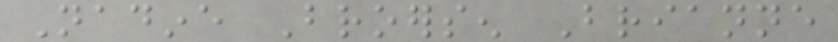Nadine Broersen Brianne
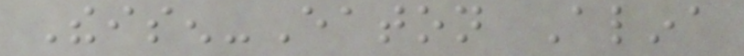Theisen-Eaton Alina
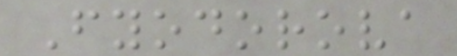Fyodorova
